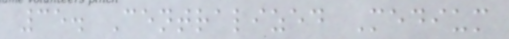35. Centralized Medium
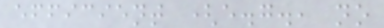efficient (e.g., no
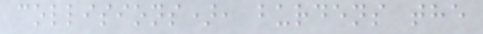collisions), burdens the
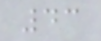43
